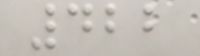422
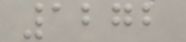1272
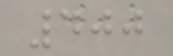400
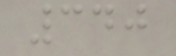340
